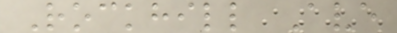Rockhill Ave
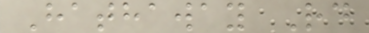Hathaway Rd
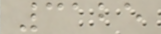3125
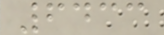6433
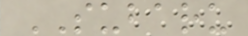SUBARU
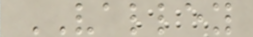VALLEY
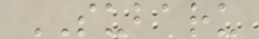SUBARU
